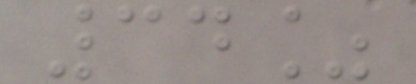34%
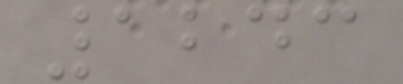1243
